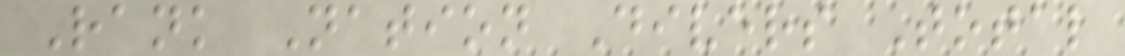Rank Nation Divers Total
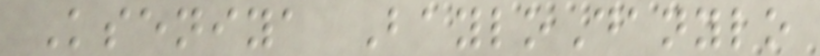Kseniya BayloDanylo
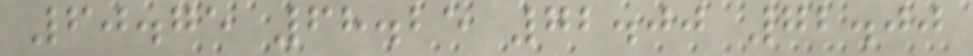60.75 68.25 72.00 72.00
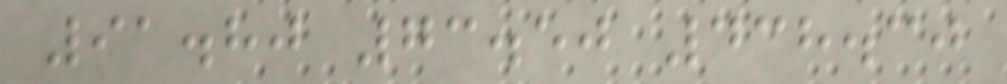91.80 73.50 438.30
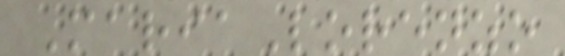MariaLorenzo
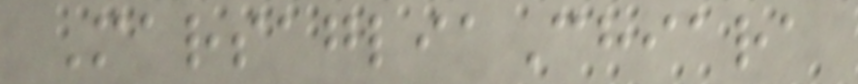MarsagliaChiara
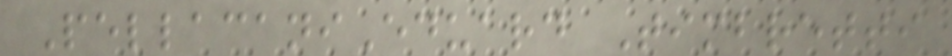PellacaniEduard Timbretti
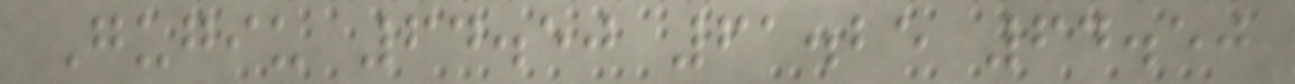Gugiu 64.50 61.25 64.50
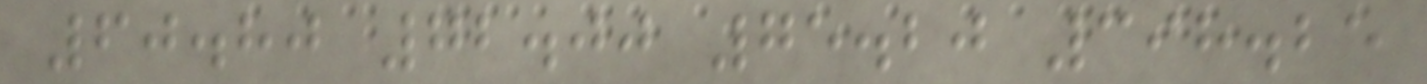60.80 72.00 75.20 398.25
